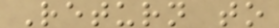Return to
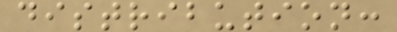distribution:
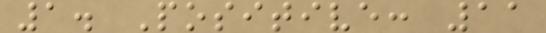1. Positive: 11
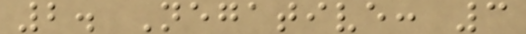2. Negative: 3
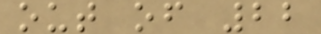out of 22
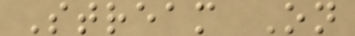Stream On
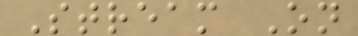Stream On
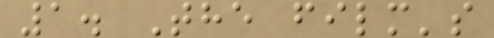1. The film's
